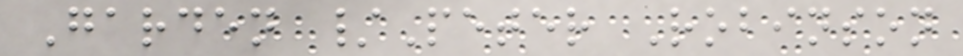Garden /Peter Robinson
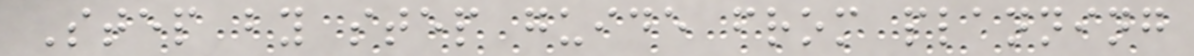Step by step guide from planning
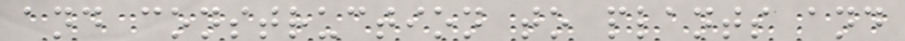and construction to plants and
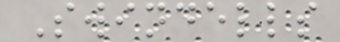Swindells
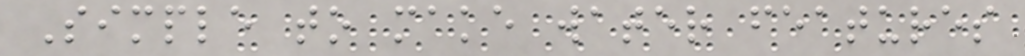Simple to make water features
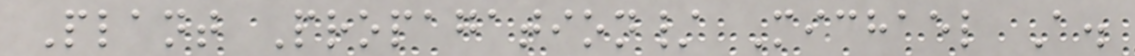Plant Propagation/ Michael A.
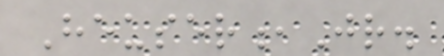Heuser,Jr.
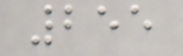255
